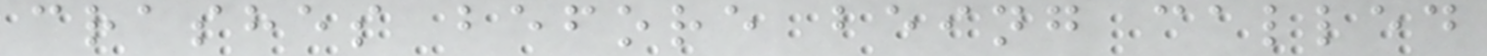crashes before being called
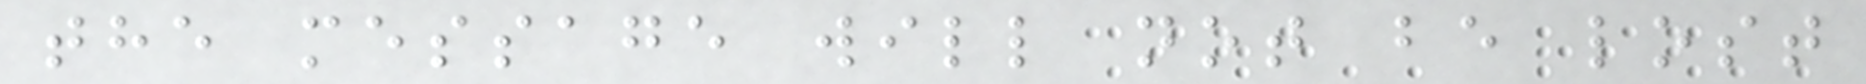the message will not be lost
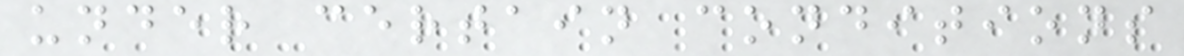under certain conditions
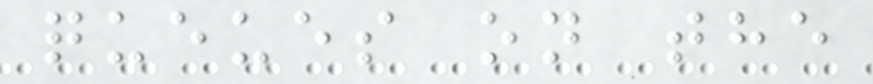queues on the
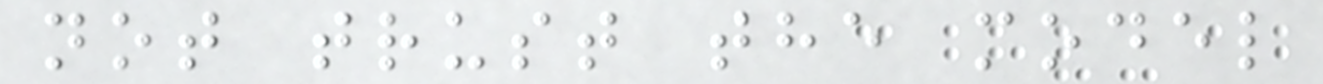not trust the model
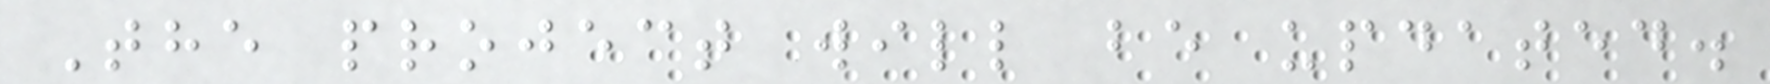The project will be updated.
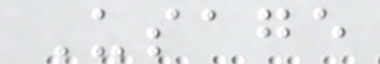Usage
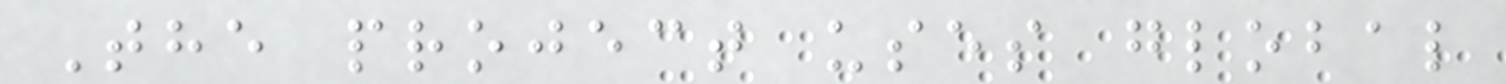The project uses global
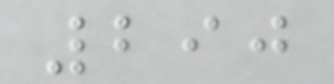290
